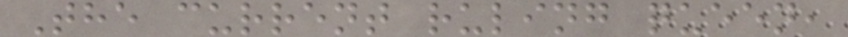The current ruling queen,
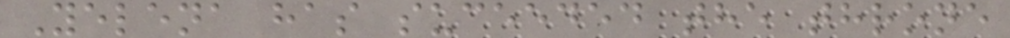Yelena has suceeded the throne
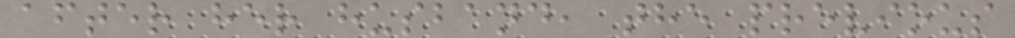after her husband, the previous
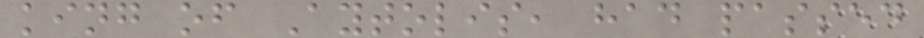king of Aytolis, had passed
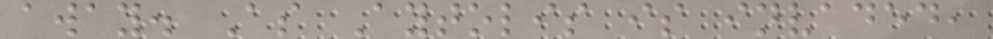away. As Aytolis is invaded,
